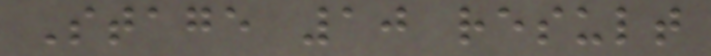Stage 10 result
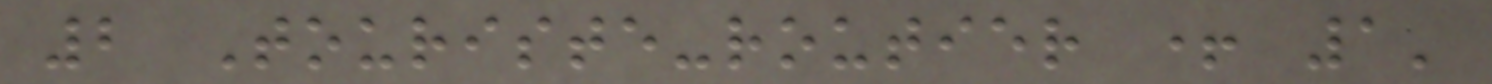2 Touriste-routier + 1'
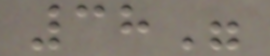38"
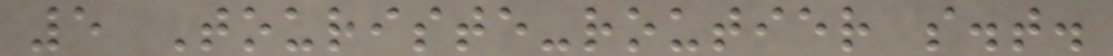5 Touriste-routier s.t.
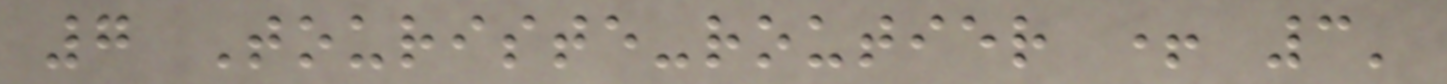7 Touriste-routier + 3'
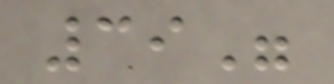39"
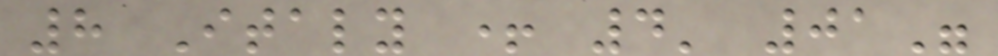8 Italy + 4' 01"
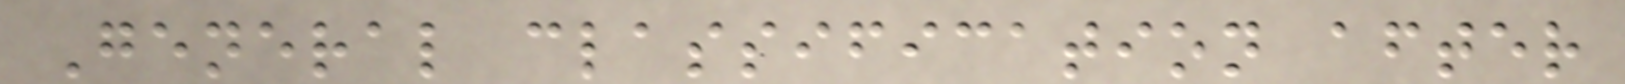General classification after
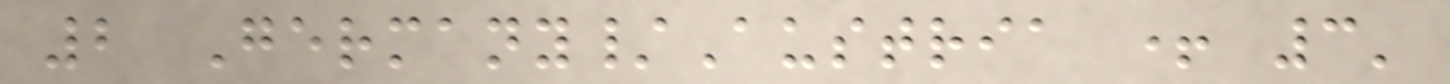2 Germany/Austria + 3'
